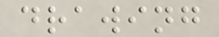drawing
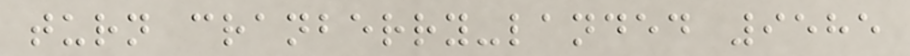turn cranberry-landed 9585
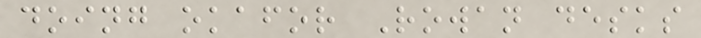doing okafor Rowan desks
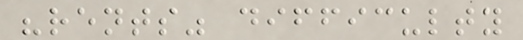"rents" difficulty
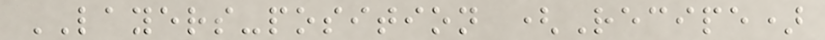LAYERS-position (Recipe)
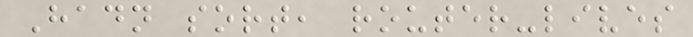Hadn sort, router-lives
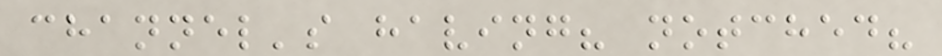channel's having? notched?
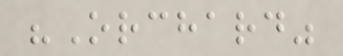"Orchard"
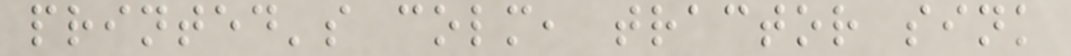printed's colm, tractor sink
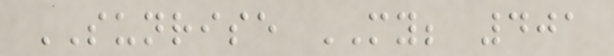SUNRISE MY; 401
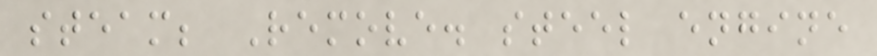steam; Remove. steel engine
